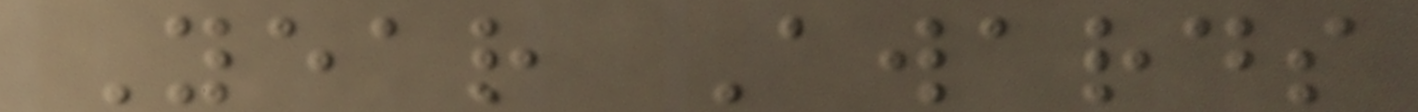Year Awards
